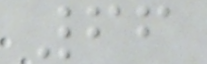66
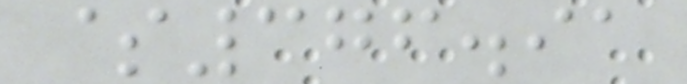$376.91
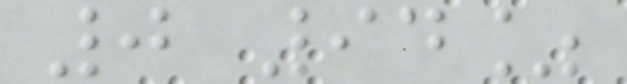0 94%
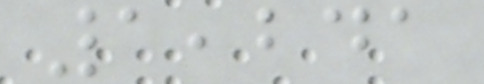1,241
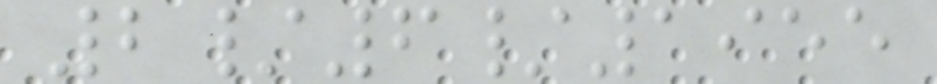2/6/1955
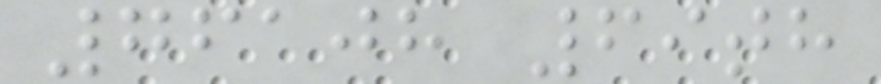76108 69th
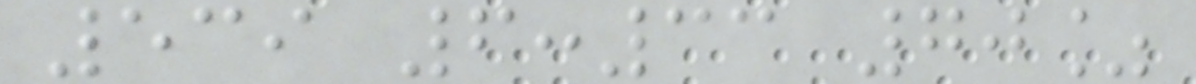539 6:33 70%
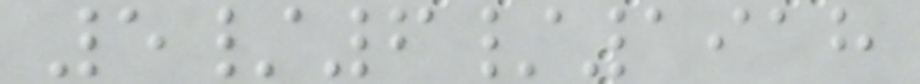5/6/1918
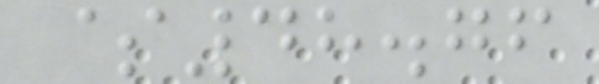$48.76
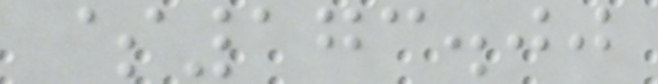$173.00
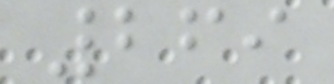269
